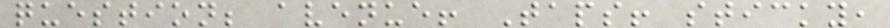question; avenue! Taps! sticky,
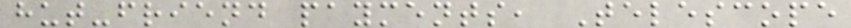hut-friend payments, Telescope
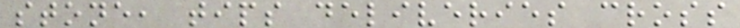stone, tips deliveries cross
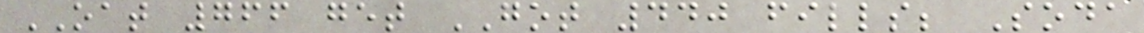OAT 766 get GOT 440 fills; Soda
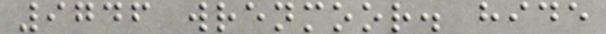9746 wrenmoor. hide
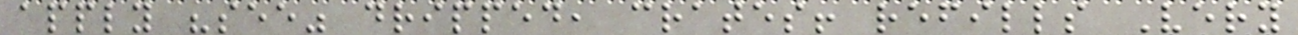apply "see" dripped, crates! refills Very
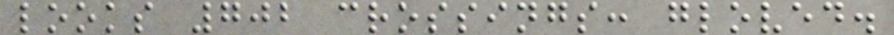looks 702 crossings: gloved.
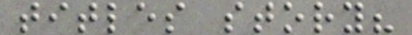titles story?
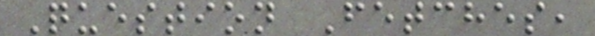Question Fetches,
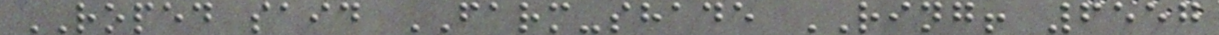ROPED said FARM-shade RING! 6557
